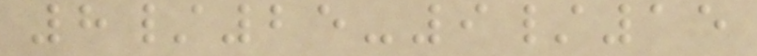8/25-9/15
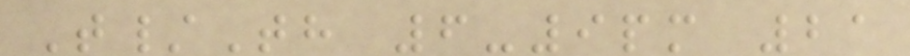T/Th 6-9pm 21
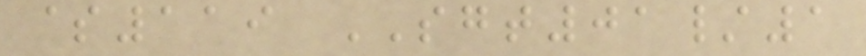$119 SGT01/1
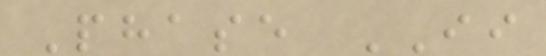Phase II
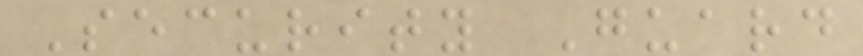Security Guard
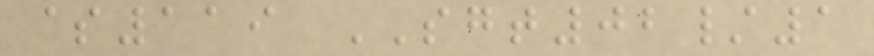$119 SGT02/1
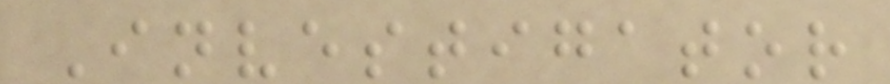Investigator
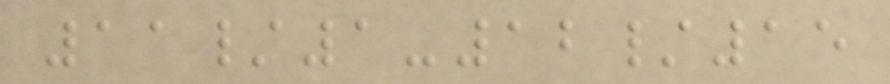11/1-12/15
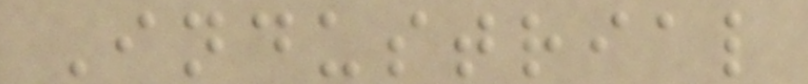Industrial
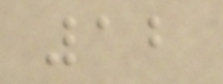12
